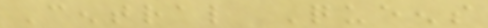Central Queens
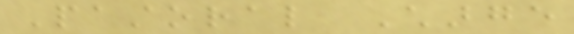Pastoral Charge
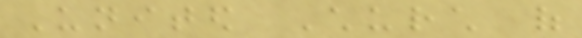United Church of
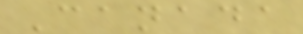Canada
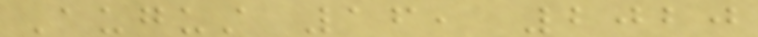August 16, 2020
